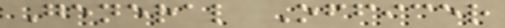General Officer
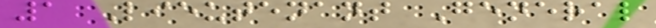1 Lieutenant General
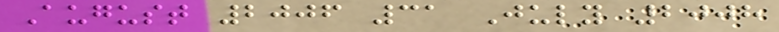August 2006 31 July 2008
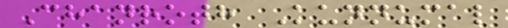Chanroth Kunnumal
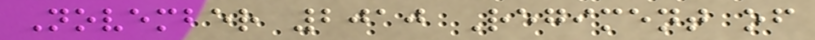November 2010 Regiment of
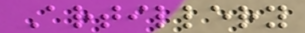Artillery
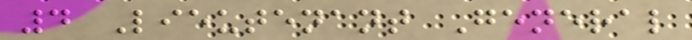4 Lieutenant General
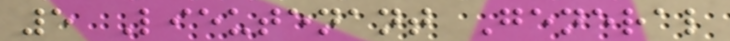5 Lieutenant General
